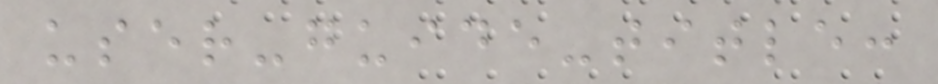user-guide-title:
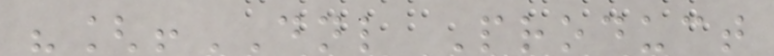"[!DNL Product
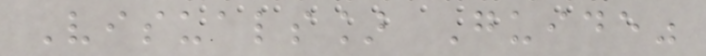Visuals] Guide"
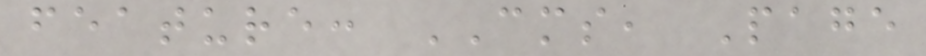feature: CMS, Page
